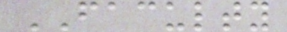FACULTY
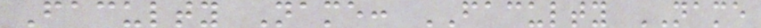Faculty Name: FACULTY NAME
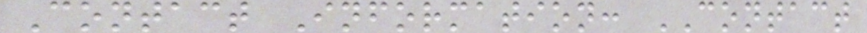Contact Information: CONTACT
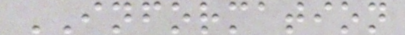INFORMATION
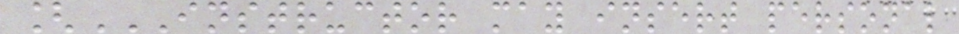[INSTRUCTOR MAY INSERT PERSONAL
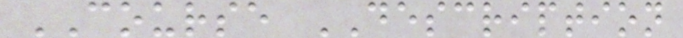COURSE DESCRIPTION
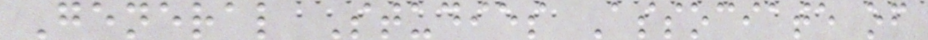General Studies Associate of
